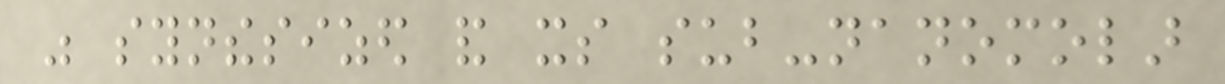was synthesized and its sub-nanomolar
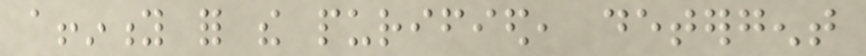affinity for the purified, detergent
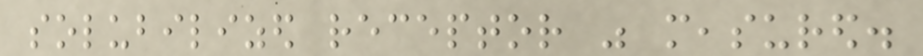solubilized receptor was measured.
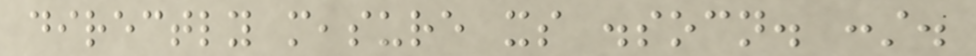directly measure its dissocn. const.
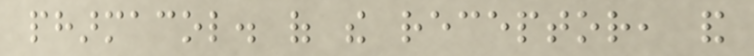pharmacol. of the receptor, and
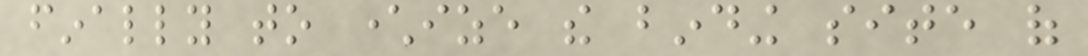finally to characterize the binding site of
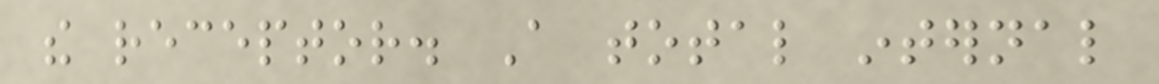the receptor. A total internal
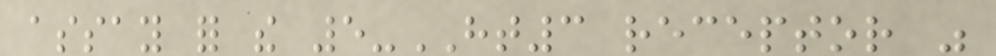assay for the 5-HT3 receptor was
